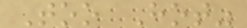Too Hot"
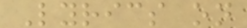Lyrics on
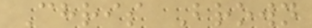Chris Brown
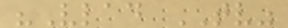"Vlad TV"
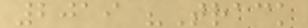2019 "Track
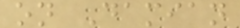on Damian
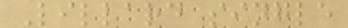Lillard single
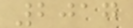2017
